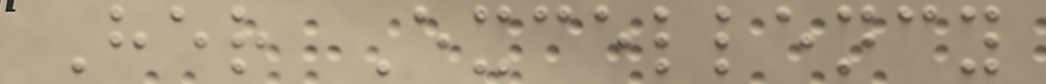Her Excellency
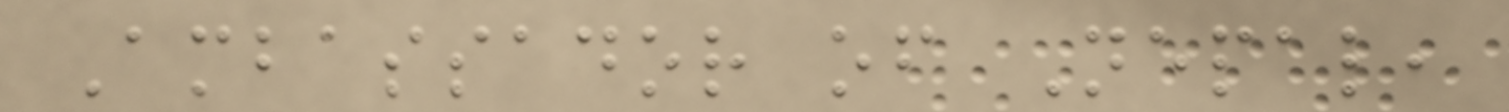Ambassador of Nepal,
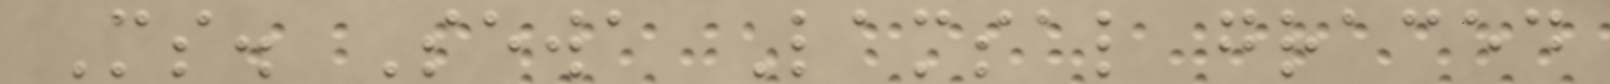Ms. Sewa Lamsal graced
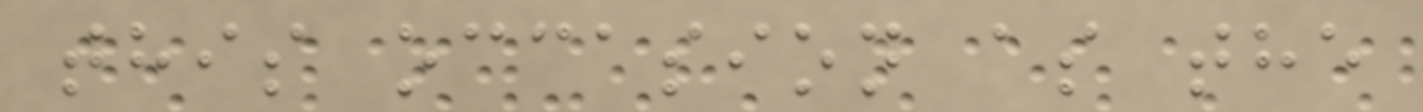this occasion as the
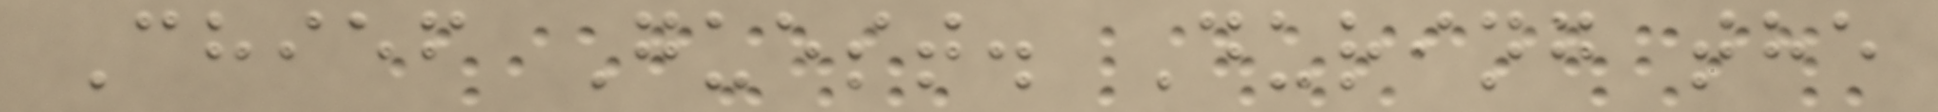Chief Guest. During the
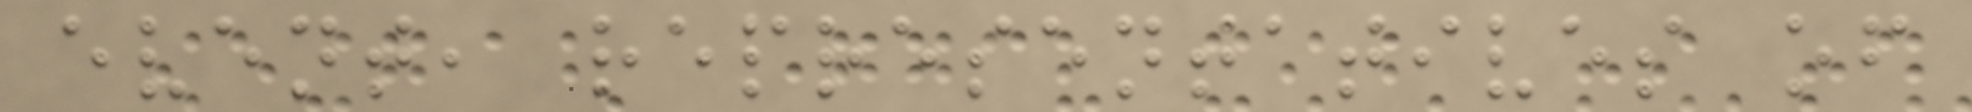event, representatives of
